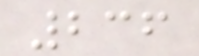236
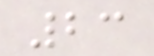23
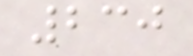230
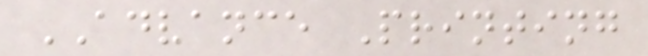ADVANCE Printing
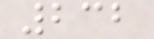232
